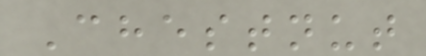Chestnut
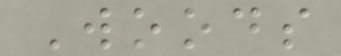Woods
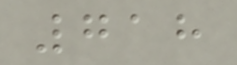718
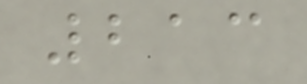213
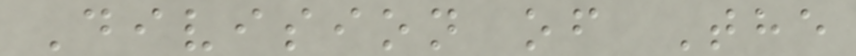Division of The
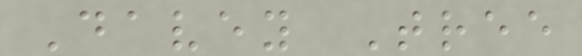Davey Tree
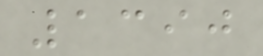1390
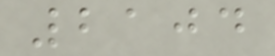2104
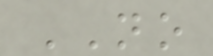NO
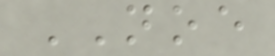NOE
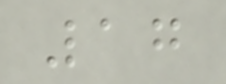17
